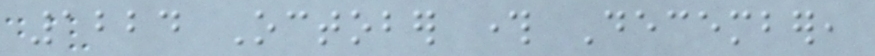1224 October through December,
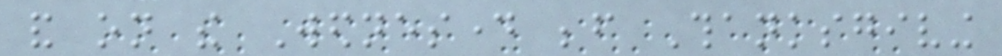and on the Wednesday before Thanksgiving
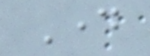Day
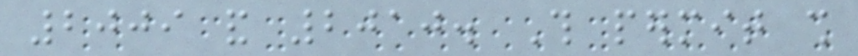2009 and 2010. This permit shall
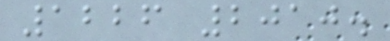1226 2010.
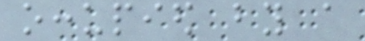occupied by a
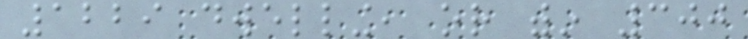1229 dwelling, or within 300
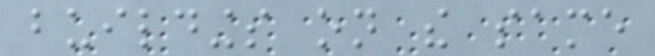buildings on the same
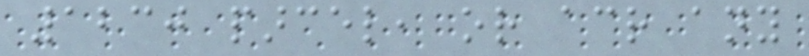1230 parcel, or across any
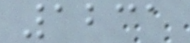1231
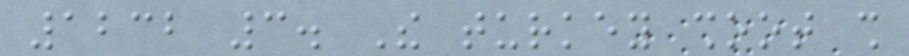1232 3. The turkey shoot shall
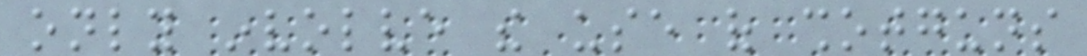only involve the use of shotguns
